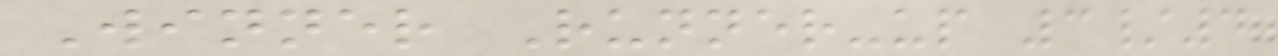Winner Runner-up 3/4
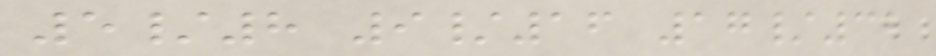5/8 9/16 17/32
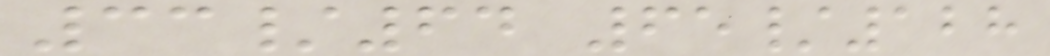33/64 65/128
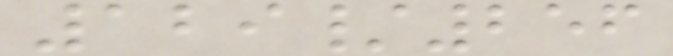129/256
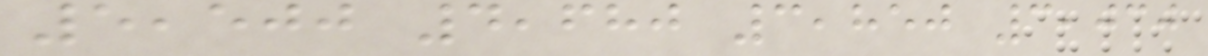5,500 4,680 3,850 3,030
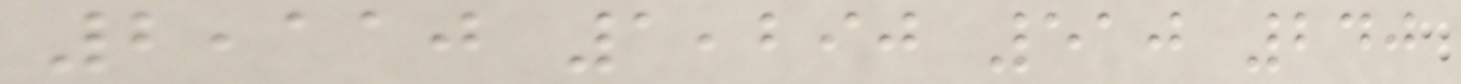2,110 1,290 510 240
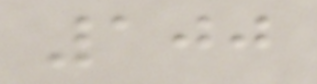100
